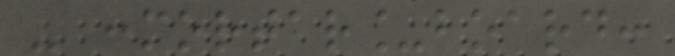- :mortar_board:
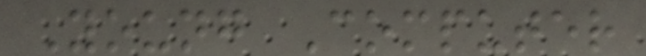Young Computer
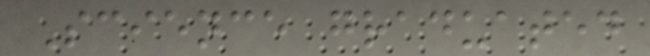Science graduated
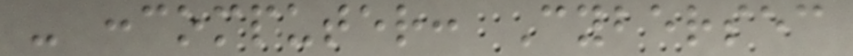- :computer: Cybersec
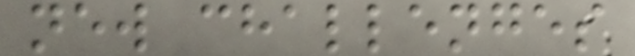new challenges
